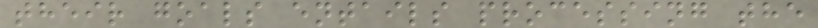their goals entails processing the
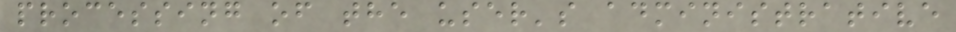processing of the user's administrative
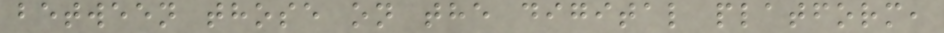between those on the digital platform,
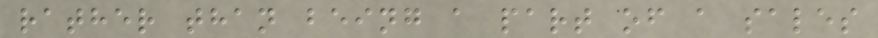rather than being a part of a sales
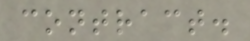contract.
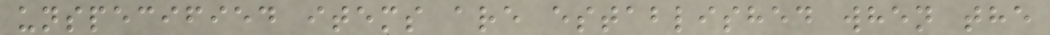unspecified items are established when the
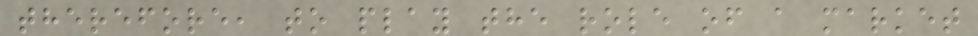therefore, to play the role of a market
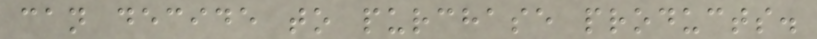can decide to purchase products.
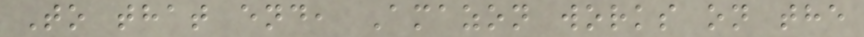To that end, Amazon works on the
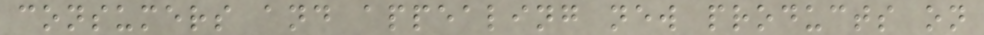consumers and appealing new products on
